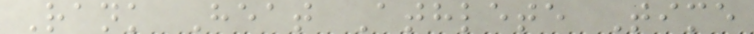Rank Heat Athlete Time
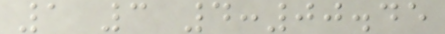1 3 4:00.45
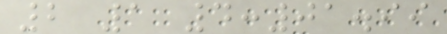2 1 4:01.99
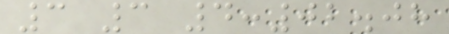3 3 4:02.08
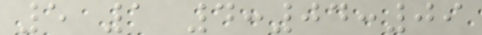5 1 4:04:09
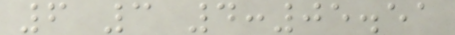6 3 4:05.51
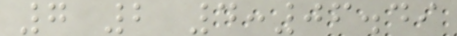7 2 4:06.49
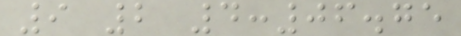9 2 4:06.75
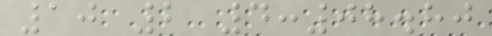10 2 4:08.80
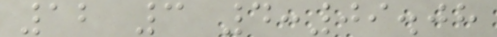12 3 4:09.08
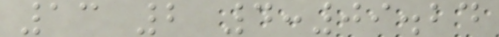13 2 4:09.24
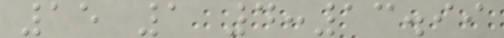15 1 4:13.99
